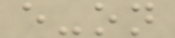e-on
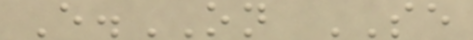E.ON SE
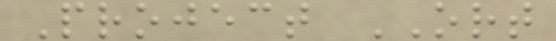Project ORT
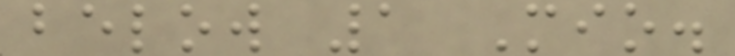below 1 Mio.
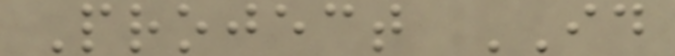Project ID
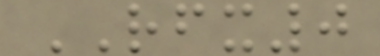RFX0
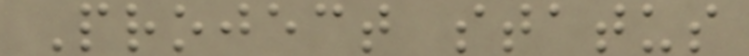Project status
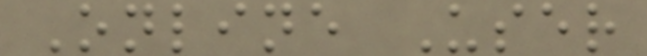Online User
